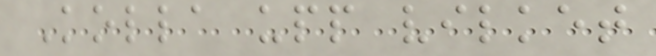Kolla upp vilket
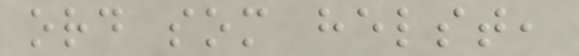ord som helst,
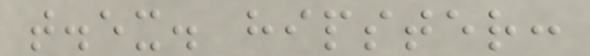t.ex. hipster:
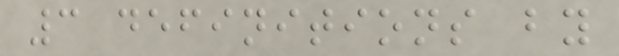3 definitions by
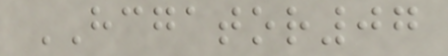HCGATOR07
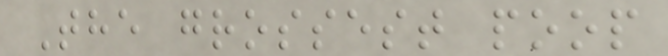The grossest poop
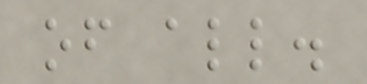of all.
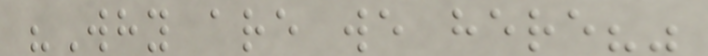"Why are we here?"
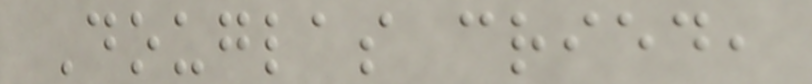Douglas cried,
